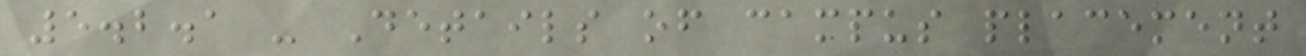5.2.1 - Details of campus placement
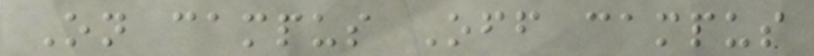On campus Off campus
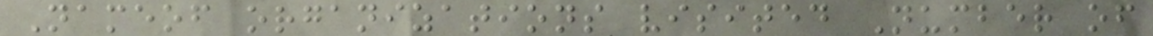Nameof organizations visited Number of
